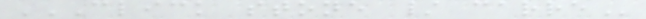CLICK STONE / CARRE
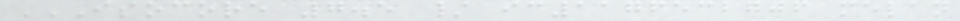ISOCORE 7.5 / IC1176532706 MELAN
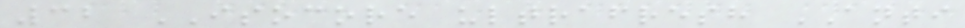32 ISOCORE ultrafresh ANTI
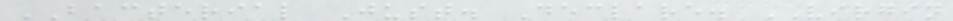BACTERIAL Just. Declare. VIRGIN
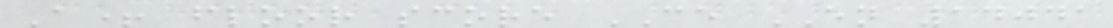A+ floor score CE EN 14041
